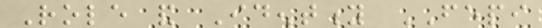Role and Identity FEPI
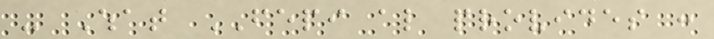- What FEPI also provides :
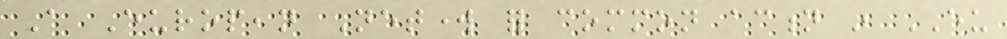A European Network for common action in EU
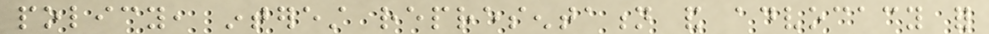policy, interest representation and advocacy for
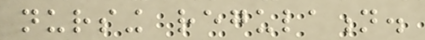nursing regulation.
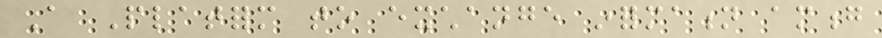A Platform to exchange information among
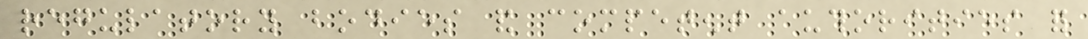regulatory bodies and competent authorities for
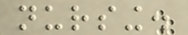nursing.
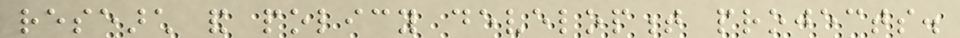research and policy development projects.
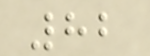82
